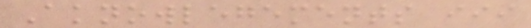Aknowlegements iii
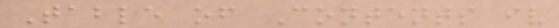Table of Contents iv
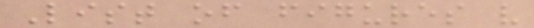List of figures v
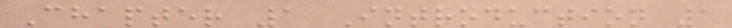Chapter 1 Introduction 1
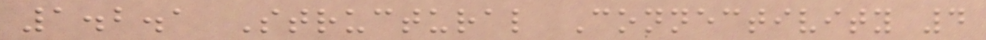1.2.1 Structural Connectivity 4
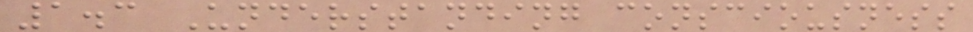1.3 Understanding consciousness
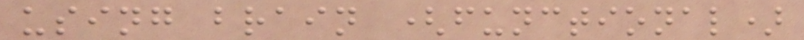using brain (functional)
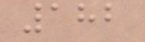182
